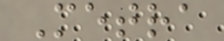Metra
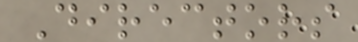Directors
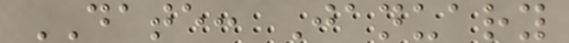DATE: January
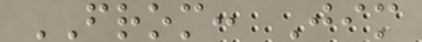FROM: Jim
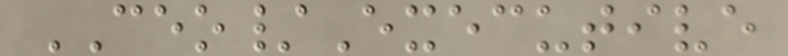CEO/Executive
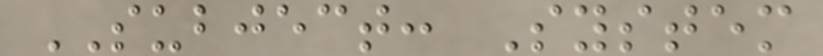SUBJECT: System
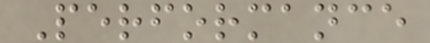Performance
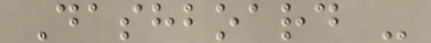Dashboard -
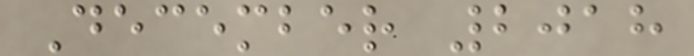December 2018
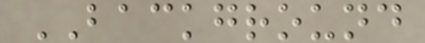BACKGROUND
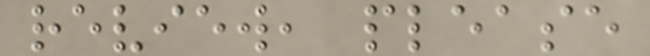review, please
